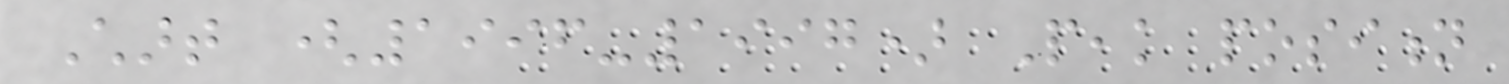Chart (1996-1997) Peak position
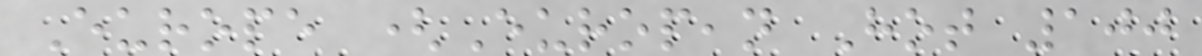Europe (European Hot 100
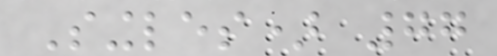Singles) 77
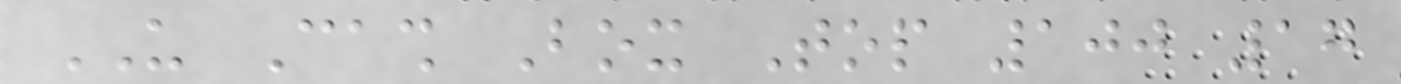US Cash Box Top 100 17
